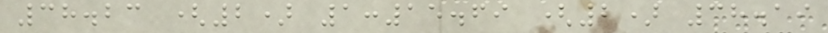38.23 (2) 1:15.69 (2) 38.19
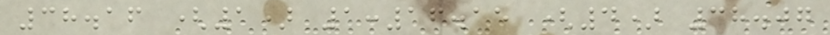38.16 (1) 1:16.15 (4) 38.07
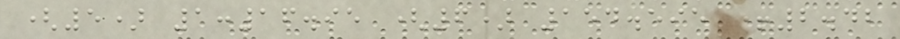(5) 1:16.95 (6) 154.595 +2.42
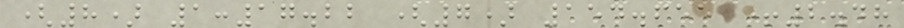(8) 1:17.22 (7) 154.655 +2.48
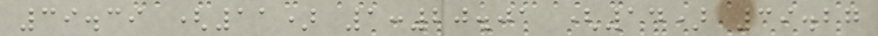39.39 (11) 1:20.01 (14) 39.27
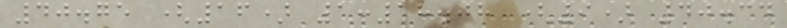40.75 (16) 1:18.08 (9) 40.34
